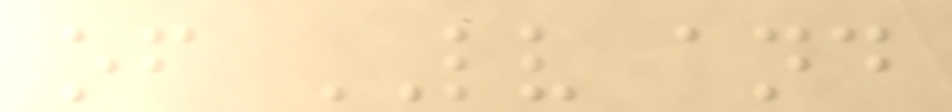of LV and
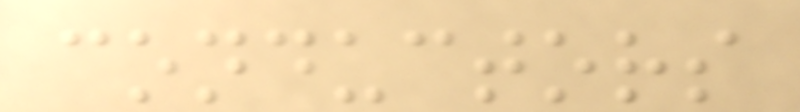conductors
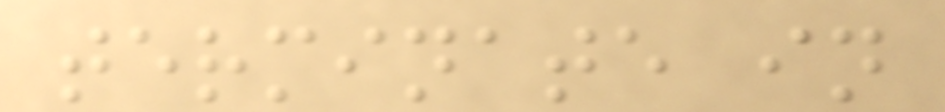terminate in
